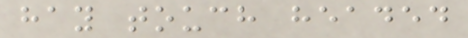hay touch headed
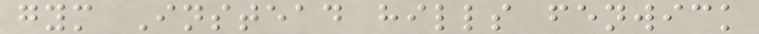gym Instead hills fenwick
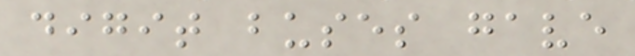digit buses gave
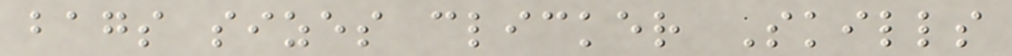bags sizes clicker Skills
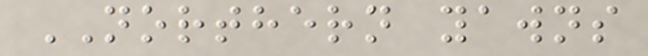NORTHERN yawns
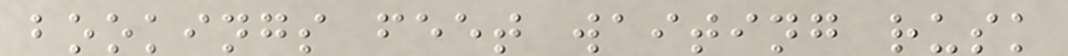bookings feet waiting rusk
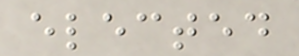elected
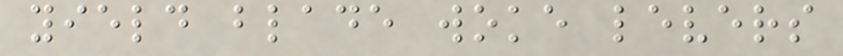yield blade woke levers
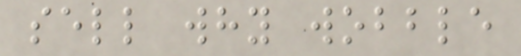sell why wobble
